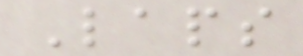Laps
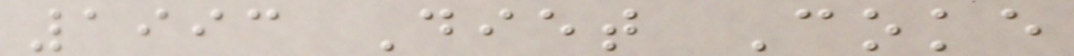1993 Diet Coke
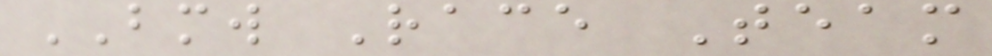BMW Race Team
